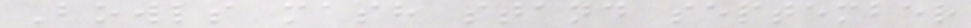Bowls mash stand september
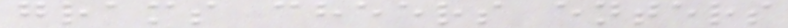grams cheers enters
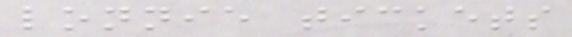lonnie tickets
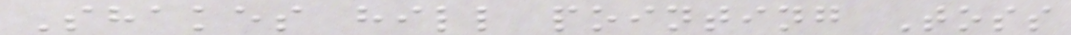Shakes hill pointing Toss
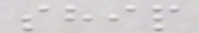ship
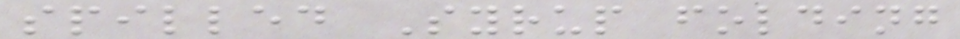spilled Syrup folding
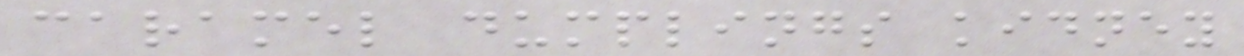caramel dumplings kidney
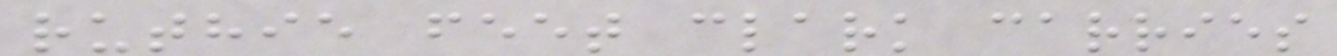ruthie feet clark carries
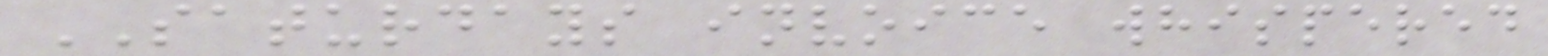SATURDAYS invoice whispered
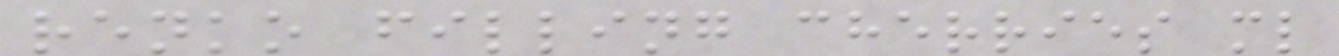renko filling cherries ml
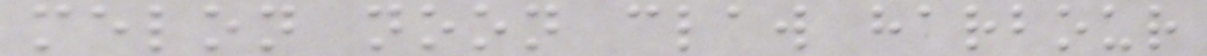melon noon claw harbour
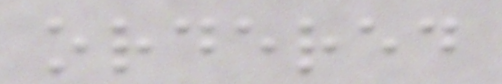ordered
